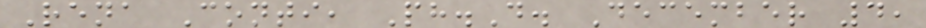Rena Conti, Ph.D. December 4,
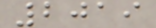2019
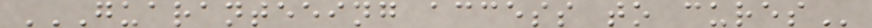GUARANTEEING ACCESS TO CURES
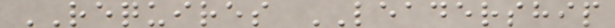REQUIRES LEADERSHIP
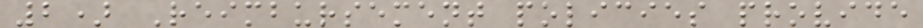2) Reimbursement policies provide
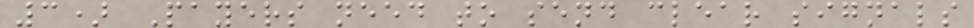3) Payers need to send clear signals
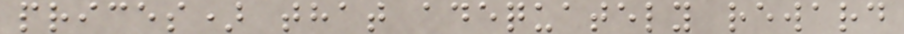prices) that adequately reward
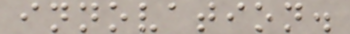innovation.
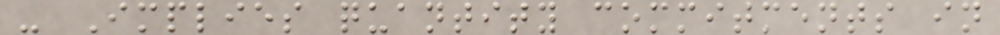- Implies quantity commitments in
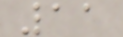11
